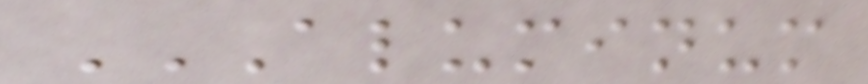ALUMINUM
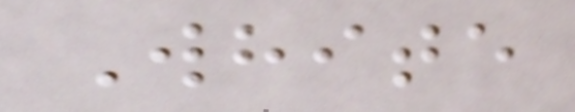White
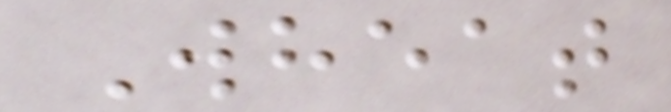Wheat
